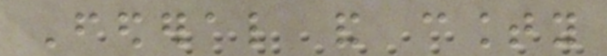Federal and county
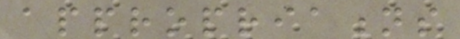appropriations
